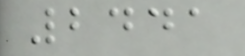2441
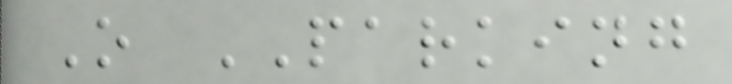O PARKING
